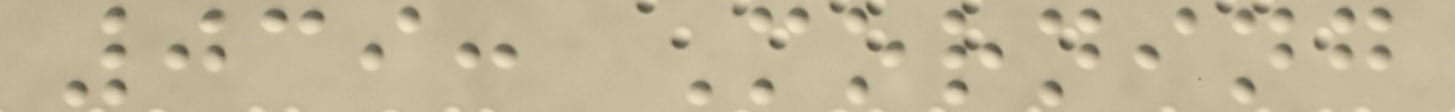039: Morning
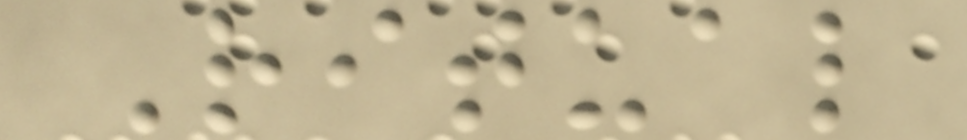Ritual
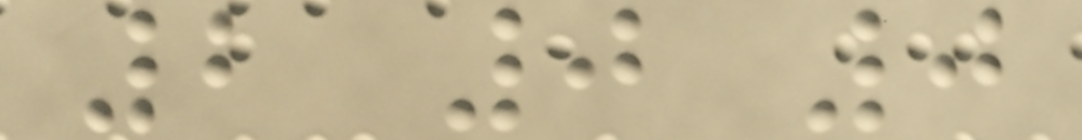2 0 0
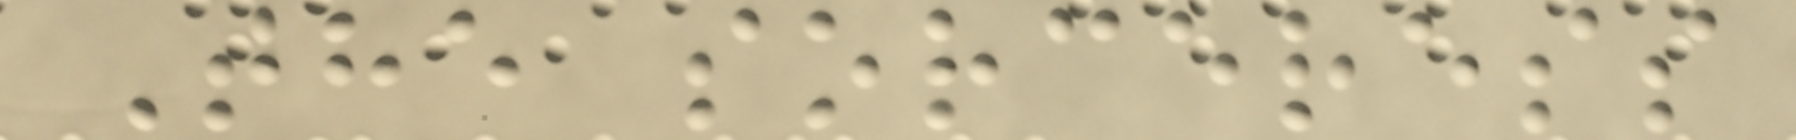The sorceress
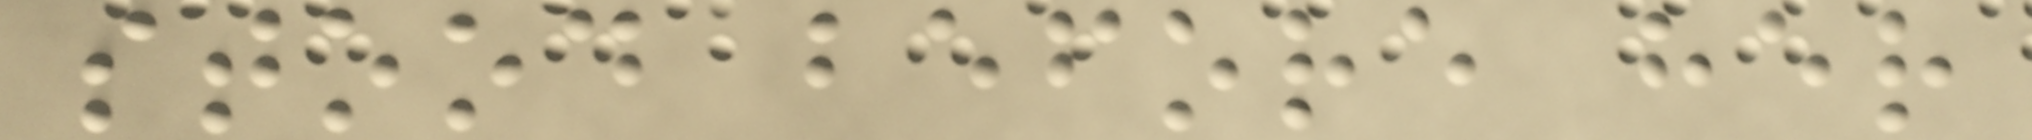stood before her
